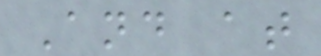And at
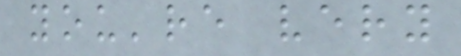you're very
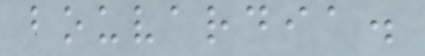bouvardia.
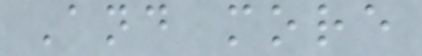And more
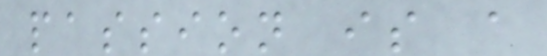passion is a
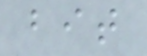bit
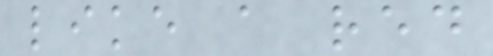like a red
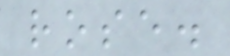rose.
